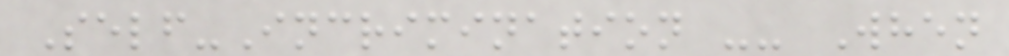Self-Incrimination -- When
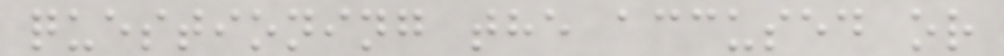questioning the accused or
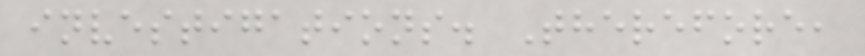investigations. Therefore,
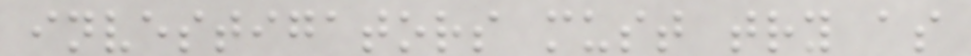investigators must try as
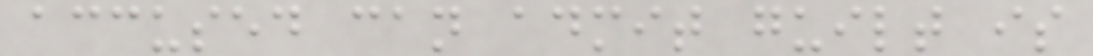accused can admit guilt is
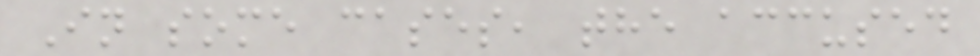In some cases, the accused
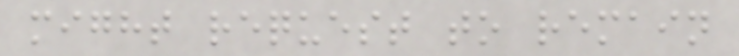might request to remain
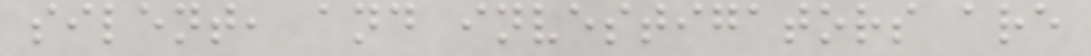silent, and investigators are
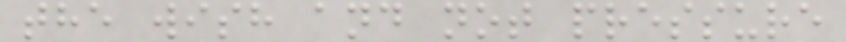the wish and not pressure
